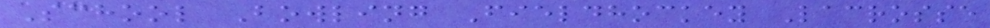School Bowling Fieldhockey Lacrosse
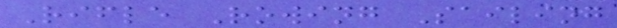Rifle Rowing Sailing
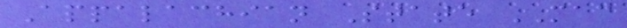Appalachian State MAC
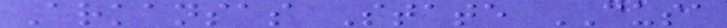Arkansas State CUSA
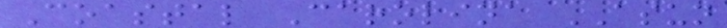Coastal Carolina ASUN
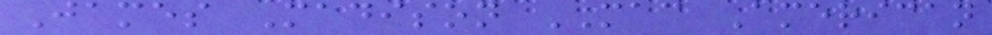James Madison MAC American
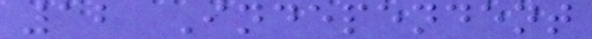12 Independent
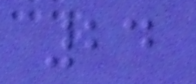24
